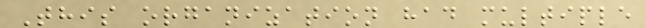This organization had multiple
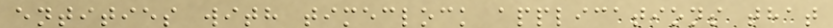entities with timeclock applications that
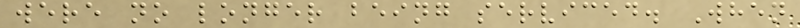were no longer being serviced. When
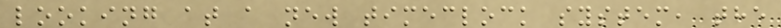looking at a new timeclock system, the
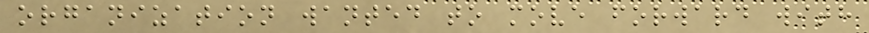organization wanted to move forward with
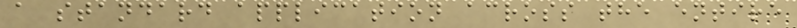a standard application across the entire
